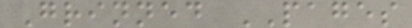Grinned PAGES
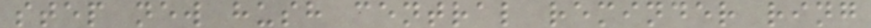step new hush central reminder ring
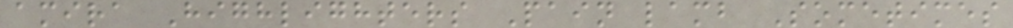amira Highlighters Pain lamb Sometimes
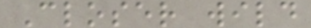Closer wild
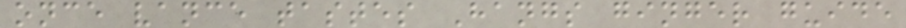once vance tastes Hangs ginger guide
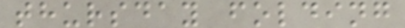thursday folding
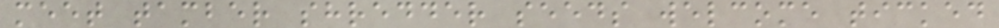meet tamber shredder seeds welcome ticked
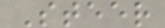Steer
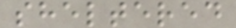sheltered
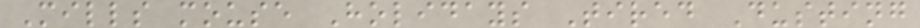Mills mouse Holidays Tired Dusting
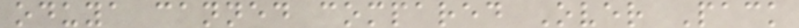oduya canned compared Over Pack
